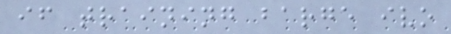if training barge ivo
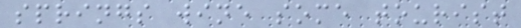springs wine some tourist
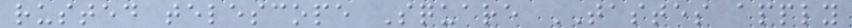rusted telescope Square TASTES apply
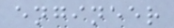engineer
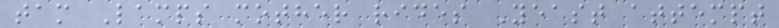tam Lamps mother rides Yeast attempt
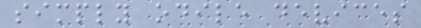simply odile devices
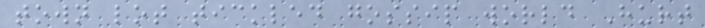town lot tickled gossip world Hurt
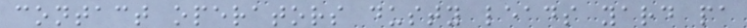contact operators dusty leads yard pa
